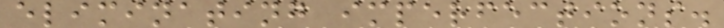eliminating imperfections.
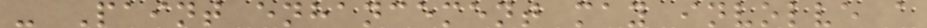- Paint enhancement may involve a
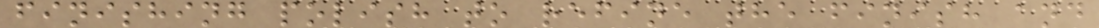finishing polish to refine the finish and
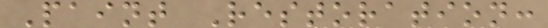Paint Restoration:
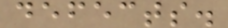defects.
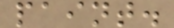paint.
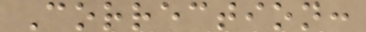Correction:
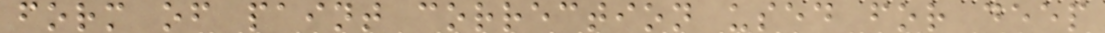form of paint correction used for deep
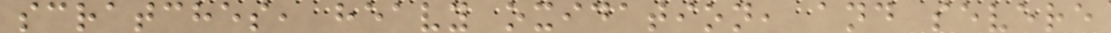scratches, heavy oxidation, and severe
